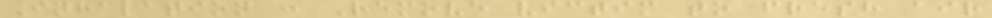Inhalation : Remove victim to fresh air
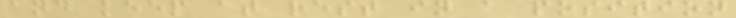and keep at rest in a position
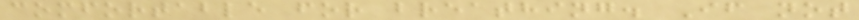comfortable for breathing. If not
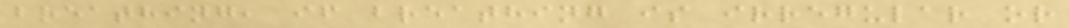breathing, if breathing is irregular or
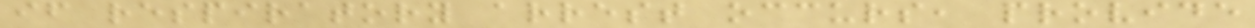if respiratory arrest occurs, provide
